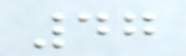47
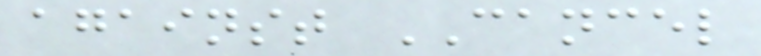against CANCEL
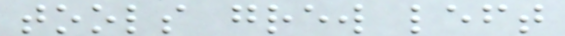tools grew left
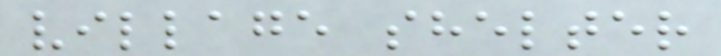village shelter
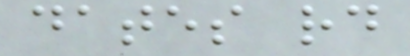dates rd
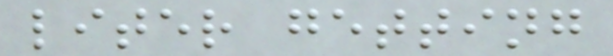liter getting
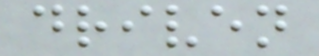driven
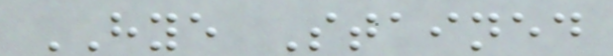HYE Stained
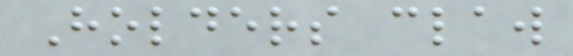Holders claw
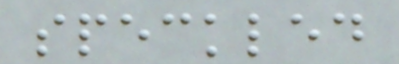speckled
